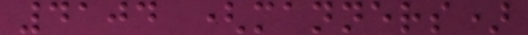4104 (manners)
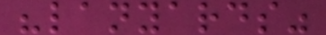"lanyards"
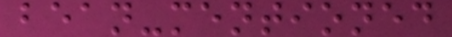bean-mentioned
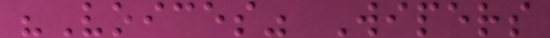"Voices" Wipers
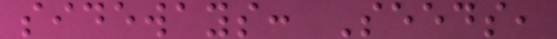sideways: Seeds,
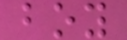boy
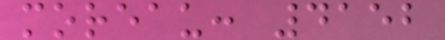moreau: 4152
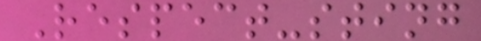Respect-sting
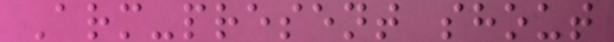Arm-present shout
